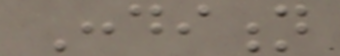Condition
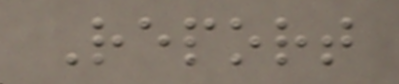Report
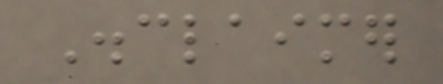Disclaimer
